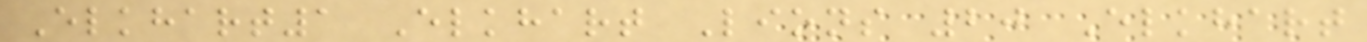Elkhart1 Elkhart Lions 20 Elkhart
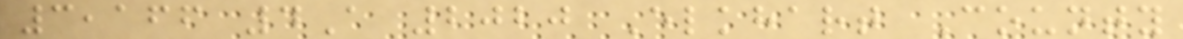3,166 4A 2020 Elkhart County
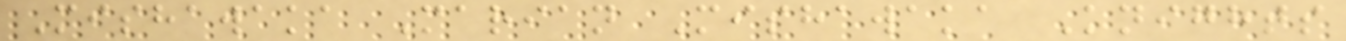Mishawaka Marian Mishawaka Knights
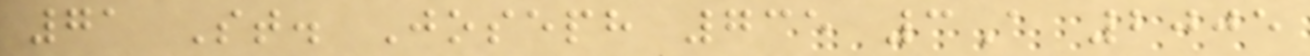71 St. Joseph 735 3A 2005
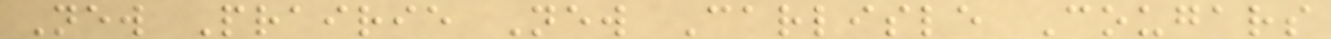New Prairie New Carlisle Cougars
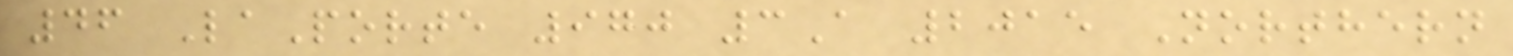46 LaPorte 970 3A 2015 Northern
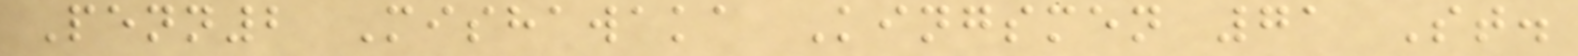Penn2 Mishawaka Kingsmen 71 St.
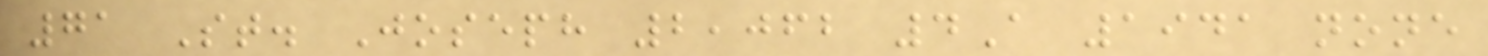71 St. Joseph 2,062 4A 1941 none
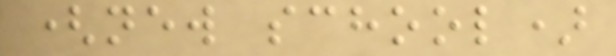(new school)
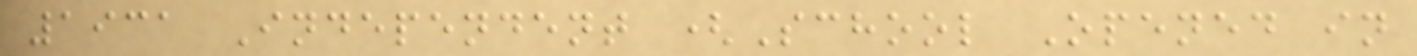1931 Independent (School Opened in
